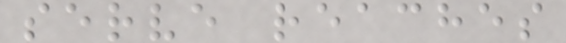serve reaches
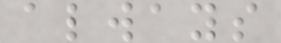always
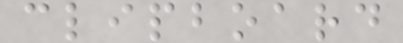clipboard
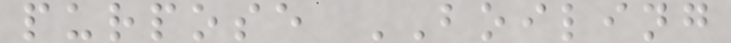purpose BOILING
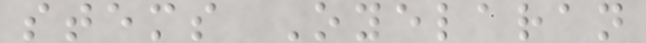stems Oyelaran
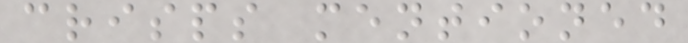crisps mentioned
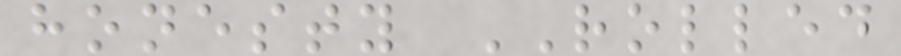honesty ROLLED
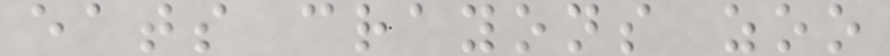eats crayons zoo
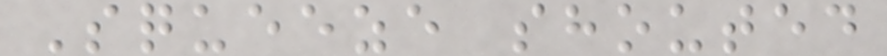Squeeze shouted
